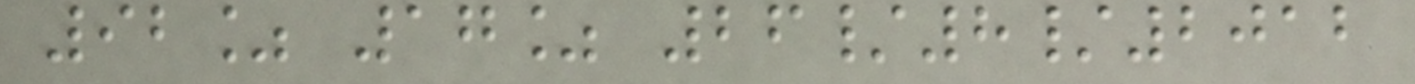92% 17% 26/8/2012
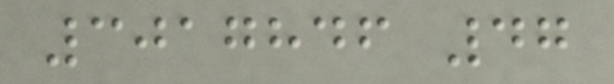3017846 47
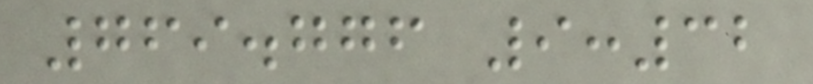769.776 9:32
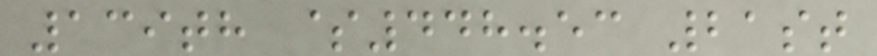139th $448.53 21st
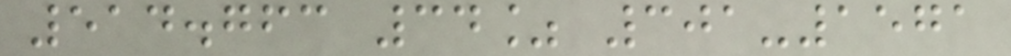514.763 34% 301-1571
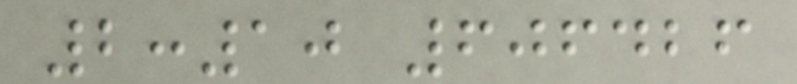2:10 606426
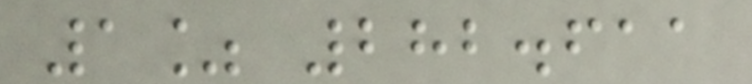1% 282.611
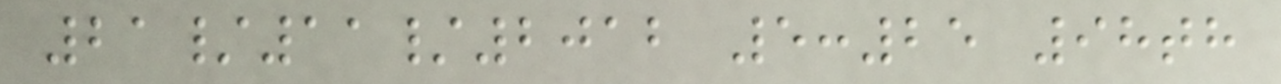21/11/2012 5:25 98th
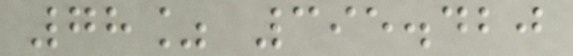78% 395.420
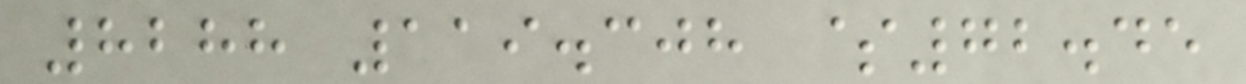8288 119.308 $72.45
